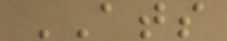ATS
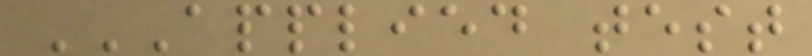APPLIED TEST
